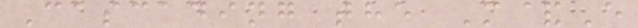Cascading the M&E
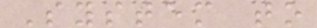System to
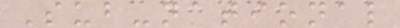Sub-national
